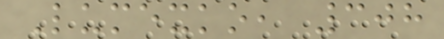Lumexko, 308
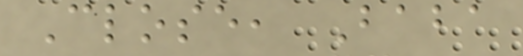Close, Baba
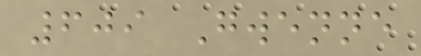609 Gwenne
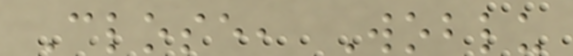Close, Woblu
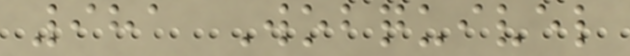981 Wobquivel
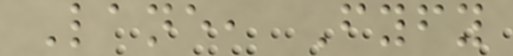Lane, Fyfy
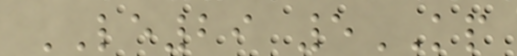LE29 5KP
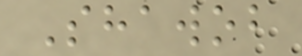Shawob
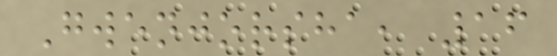Gwenjorsha, 16
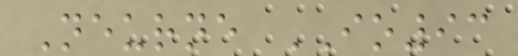Neurne IO93
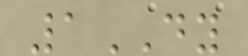1DY
